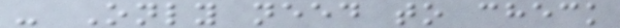- Only need to check
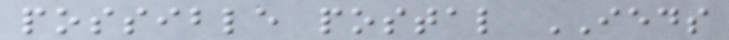possible postal IEDS
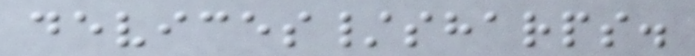devices/sharps.
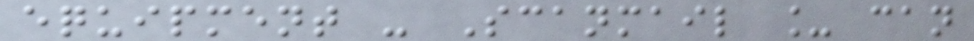equipment - Scanmail _ can
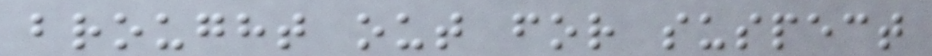brought out for suspect
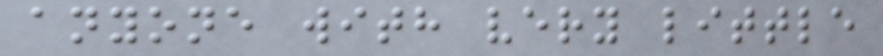anyone with very little
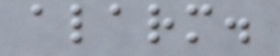alarm.
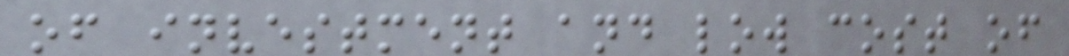of investment and low cost of
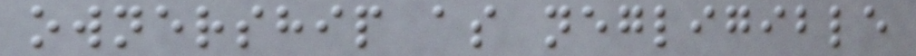ownership as negligible
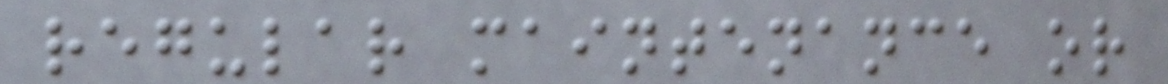regular maintenance or
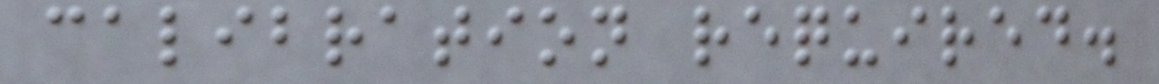calibration required.
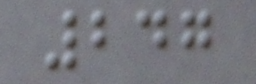247
